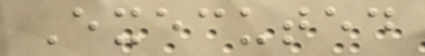Executed
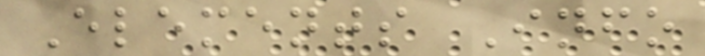Elements Info
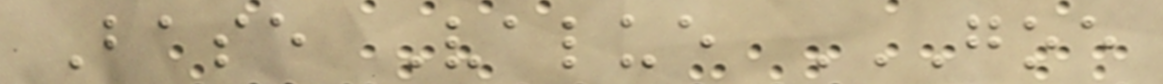Base Value GOE
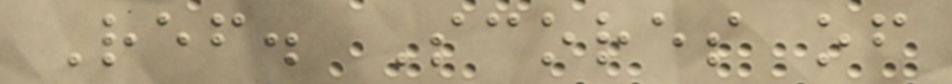Ref. Scores of
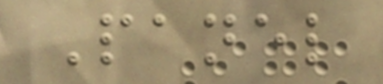Panel
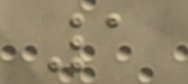1
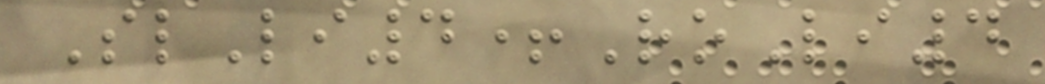SlLi4+RoLi4
